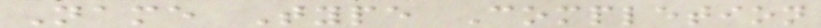Name Type Completion
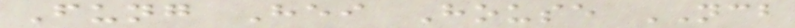Fung Hei House NCB
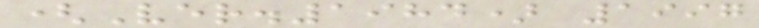(Ver.1984) 1997
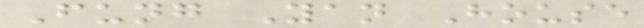Fung Yan House
